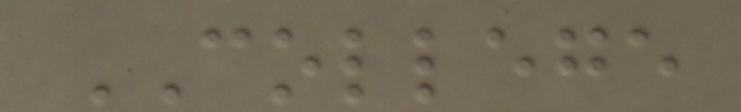COLLEGE
